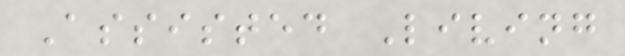Assisted Living
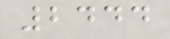2444
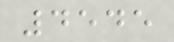4545
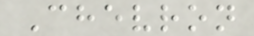Chevron
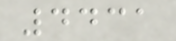4431
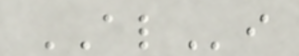ALi
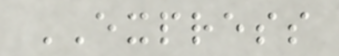EXPRESS
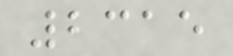2315
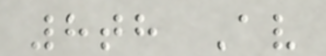8th Av
